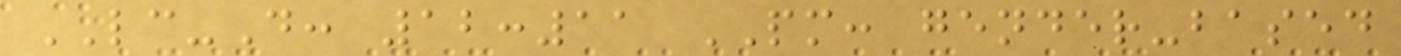LC-D: 12:11 PM: gender-based
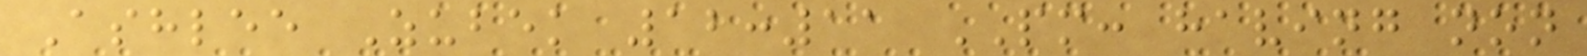Ashlee Zubek 12:11 PM: having non
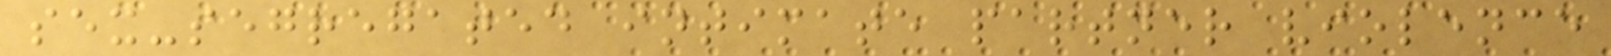sex-segregated intimate partner violence
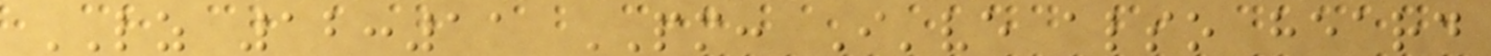LZ 12:11 PM: I've also heard
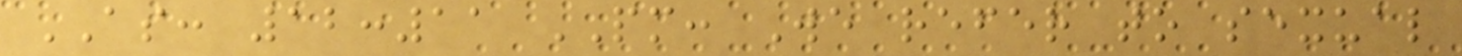AS: 12:11 PM: We refer to sexual
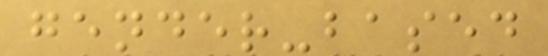gender-based
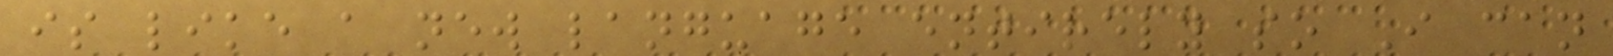is like a new language entirely so I can
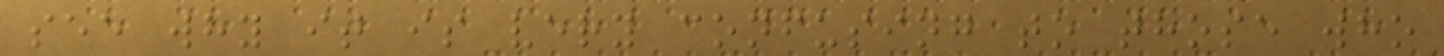see why it is very confusing to those who
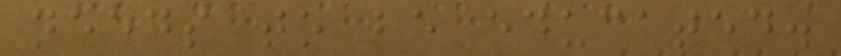needs to be educated.
